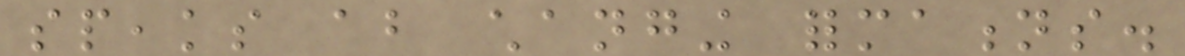speaks about changing formations.
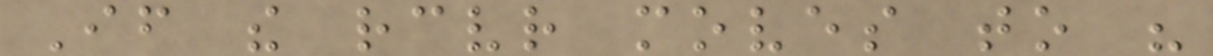If the receiver moves to his
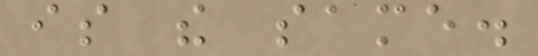is the same.
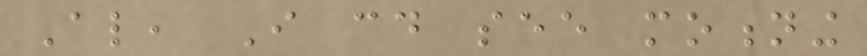Also, I could see motioning
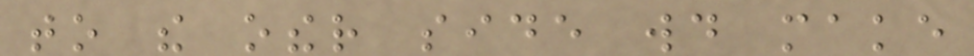to the other side would make
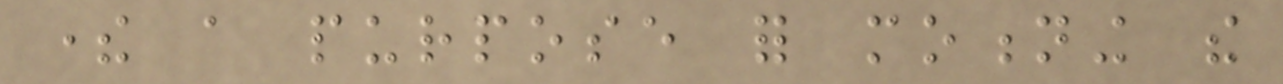there a purpose for motioning the
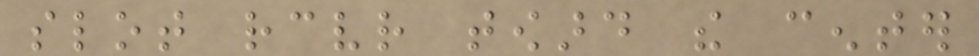slot receiver toward the center
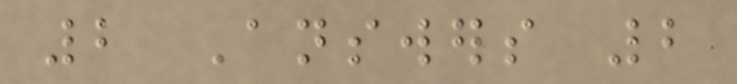2 Answers 2
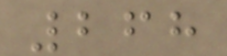268
